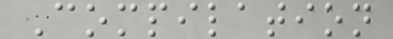Compilation
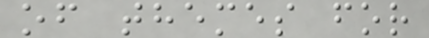of themes for
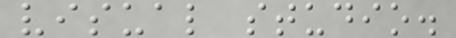visual studio.
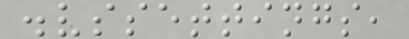.vssettings,
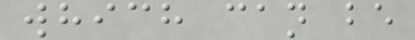which can be
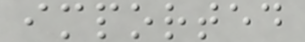imported
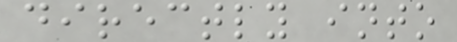directly into
